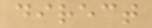direct
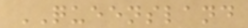QUEENSLAND
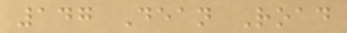147 Dean Road
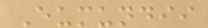Eumundii
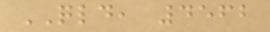QLD, 4562
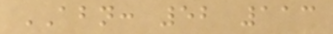ABN: 52 113
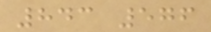843 576
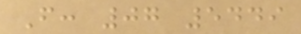F: 07 5449
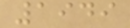1949
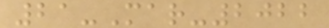21-Mar-2022
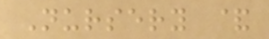Nursery &
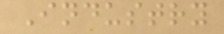Industry
